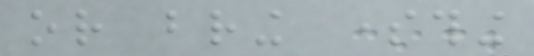or bring something
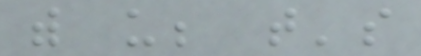with us; that's
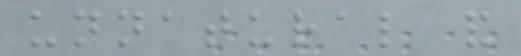unnatural and
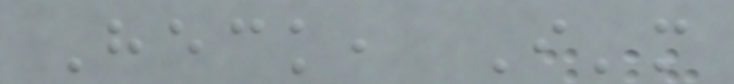Heck, I'm
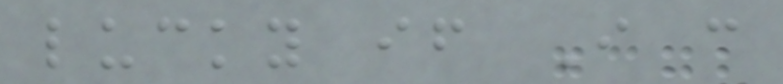lucky if I can
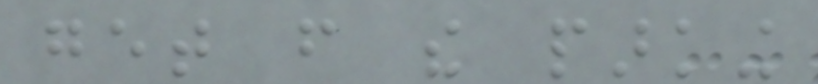get from the parking
